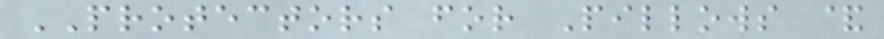PROTECTORS for Pillows &
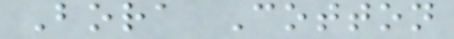Bora Cotton
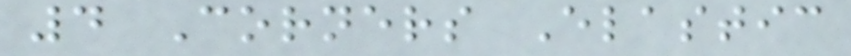4 Corners Elastic
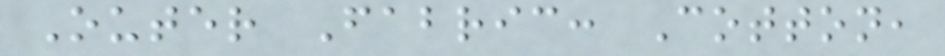Outer Fabric: Cotton,
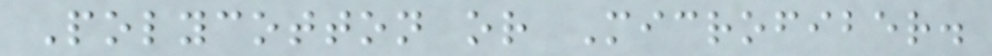Polycotton or Microfiber.
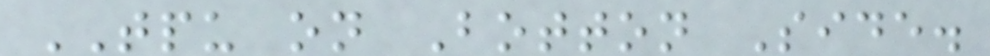TPU on Botton Side.
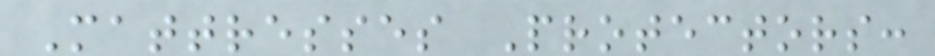Mattresses Protectors:
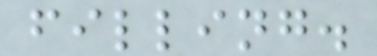filling.
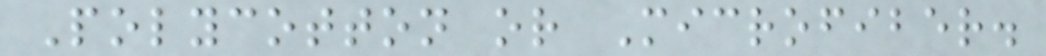Polycotton or Microfiber.
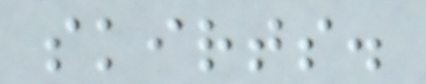skirts.
